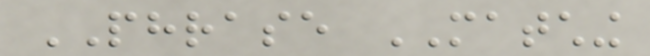PHRASE MATCHING
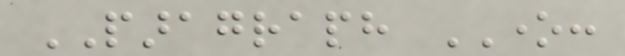PARAGRAPH ONE:
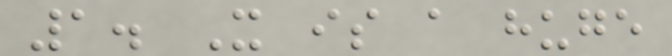1. It is a huge
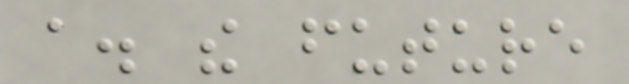a. the future
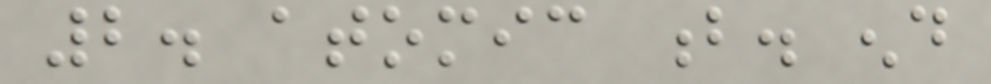2. atomic b. end
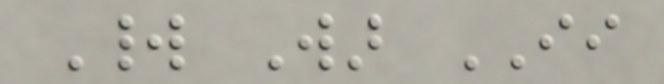World War II
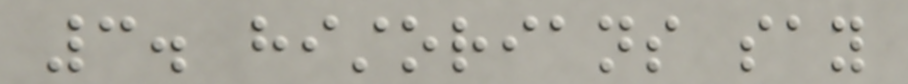3. historians say
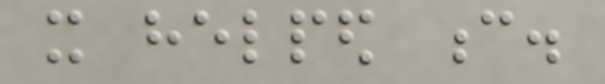it helped c.
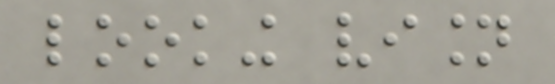looking vision
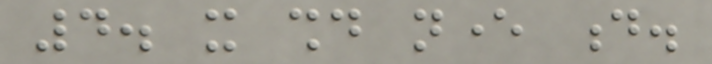4. it should never d.
